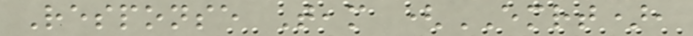Response Team (EMRT),
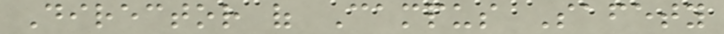Director of Campus Safety
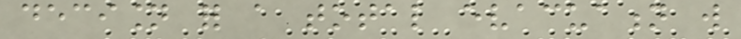decision for a total evacuation will
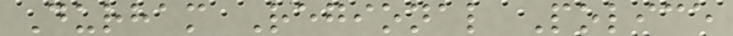Durham Regional Police
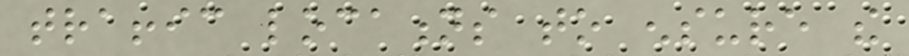traffic locations to ensure the
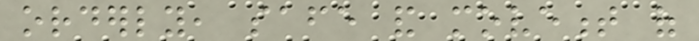orderly, safe and movement of
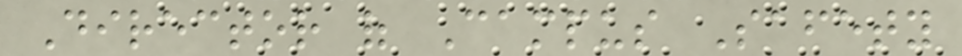Director of Campus Safety
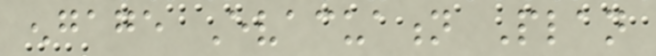engage Evacuation Plan
